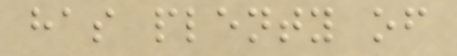has plenty of
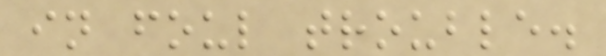in foul trouble.
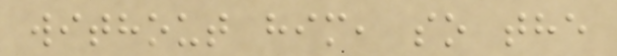without him, so the
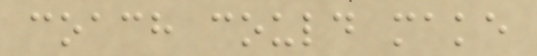coach could make
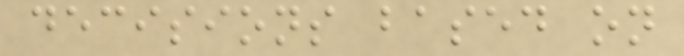decisions based on
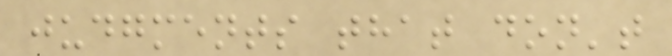judgments that don't
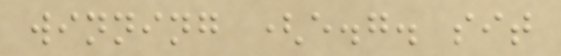winning (e.g. sit
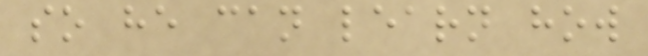so he can learn how
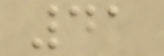41
